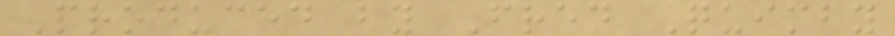Produced by Fred Quimby
